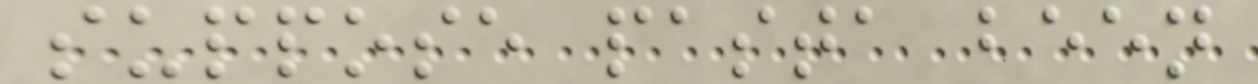suppose pasta been
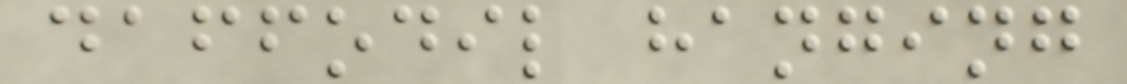daffodil hanging
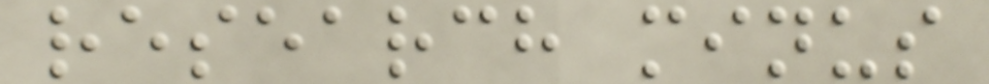research minus
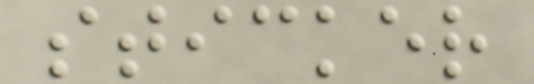sticker
